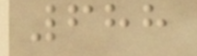688
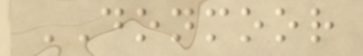DONMOOR
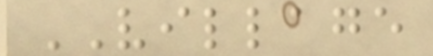VILLAGE
